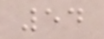54
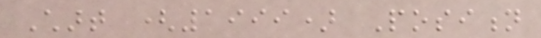Chart (1999) Position
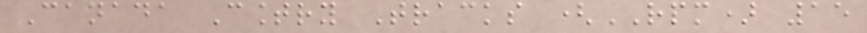Canada Country Tracks (RPM) 15
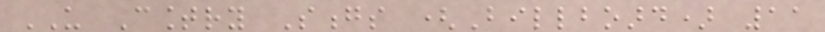US Country Songs (Billboard) 11
